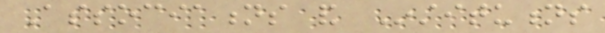Associations and Institutions
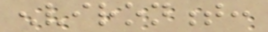environment:
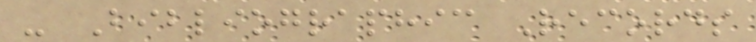- Bibliographic Records
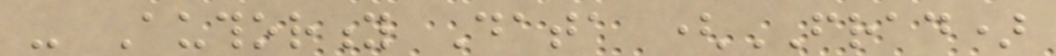- Authority Data (FRAD)
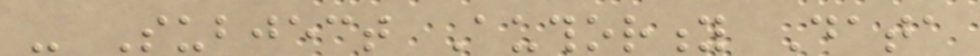- Subject Authority Data
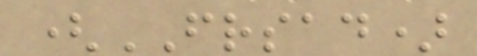(FRSAD)
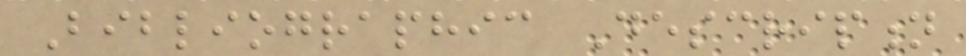Bibliographic Description
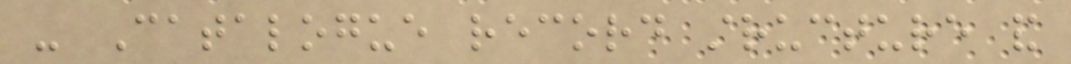- Catalogue record structure and
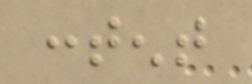content
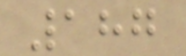187
